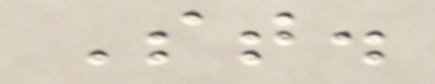St.
